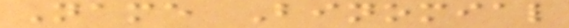Name Binomial
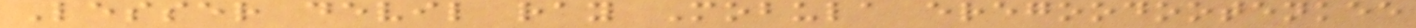Lesser devil ray Mobula eregoodootenkee
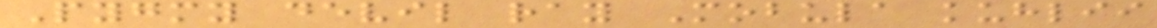Pygmy devil ray Mobula kuhlii
